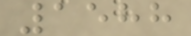1588
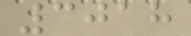3018
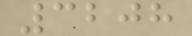3208
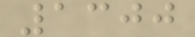1300
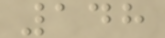148
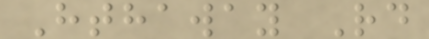Hthaway Rd
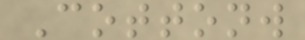Cottonw
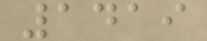1419
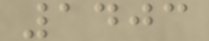1403
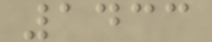1433
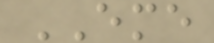EME
